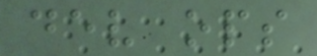dev ops
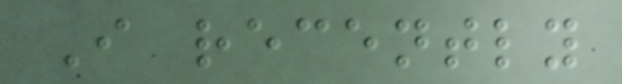I recently
